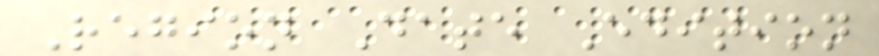Region Date Edition
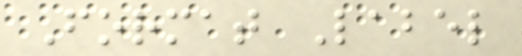Format Label
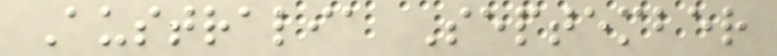Australia September
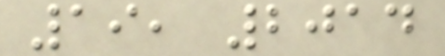19, 2014
